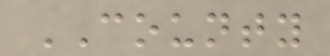COUNTY
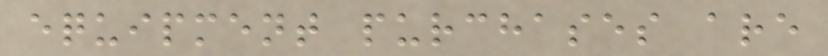equipment purchases are
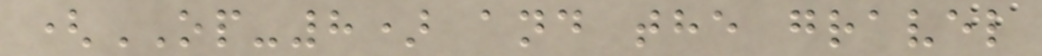(OP-8) and the gravel
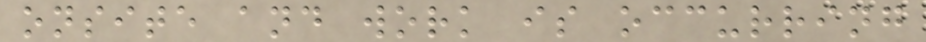onsite and work is occurring
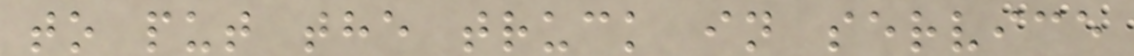to put the truck in service
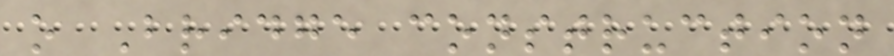o Bridge construction
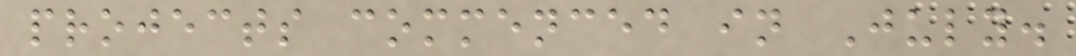projects commenced in July.
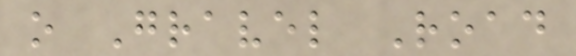o Gravel Road
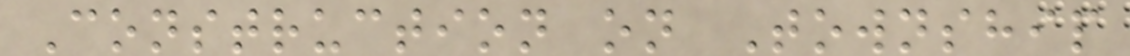Construction on Township
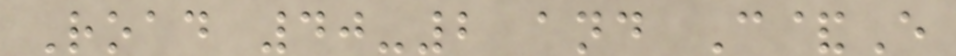Road 40-2 and C&E
